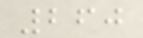260
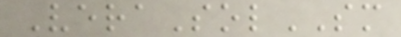VeraSolSM
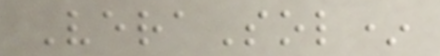VeraSol*
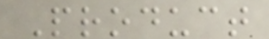Product
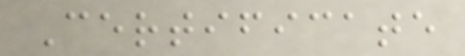Certificate
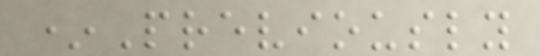*Previously
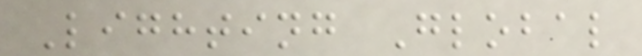Lighting Global
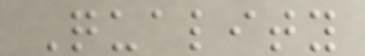Quality
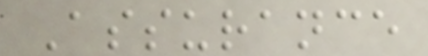Assurance
